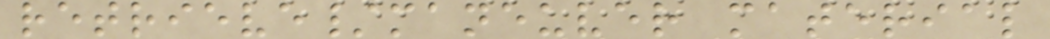retrieve/maneuver material
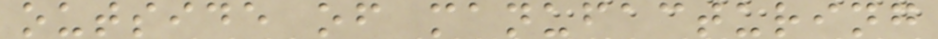outside of manufacturing
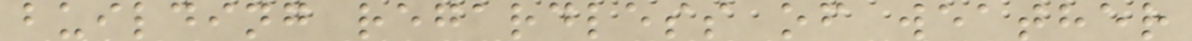building regardless of weather
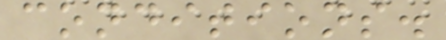conditions.
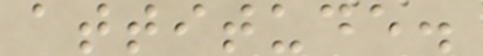attitude.
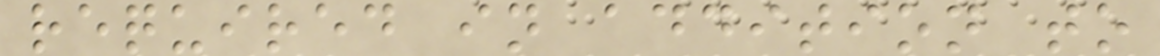required in addition to
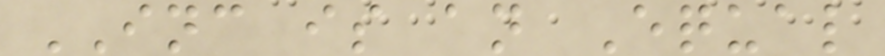INC is an Equal
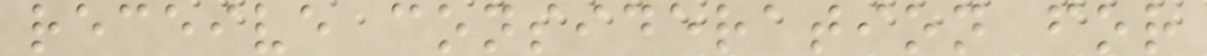receive consideration for
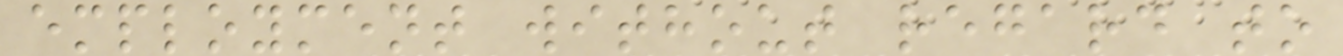employment without regard to
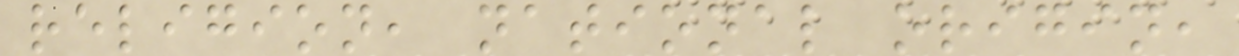religion, national origin,
